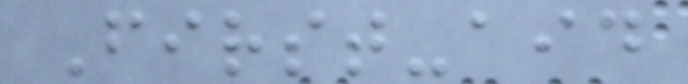First-aid
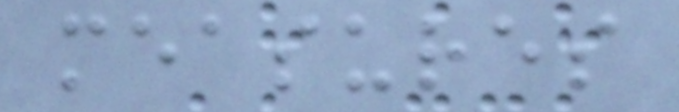measures
